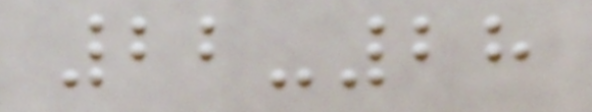22-28
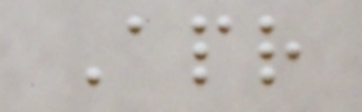Apr
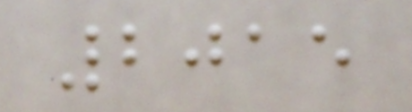2015
